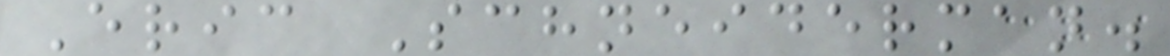Eric Schneiderman.
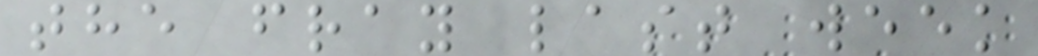the fray last week
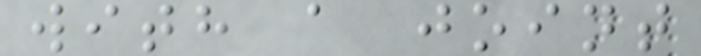with a joint
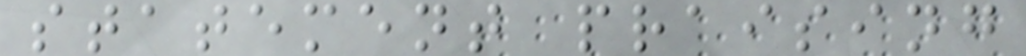statement praising
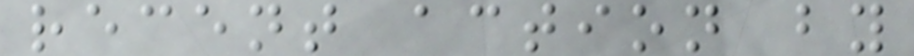recent action by
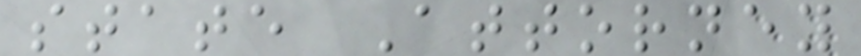state Attorney
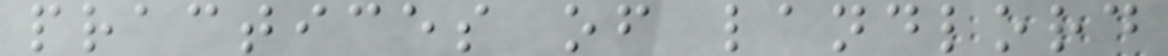practices of landlord
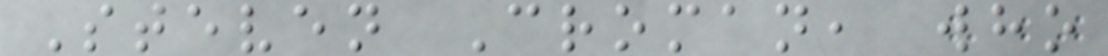Steven Croman, who
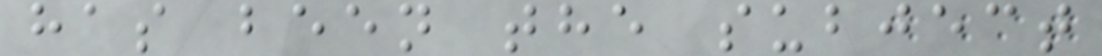has been the subject
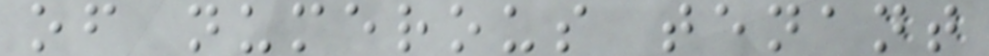of numerous tenant
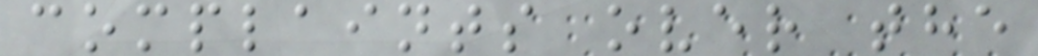complaints over the
